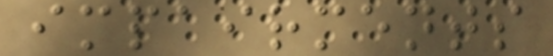impairments
